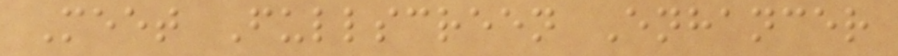Meet Fullscreen Enhancer
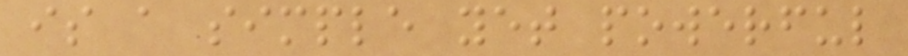is a simple yet powerful
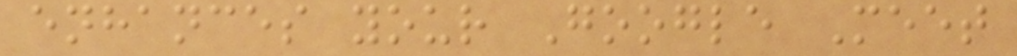enhances your Google Meet
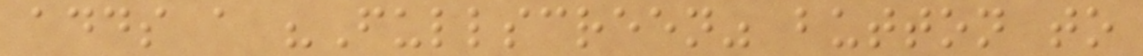adds a "Fullscreen" button to
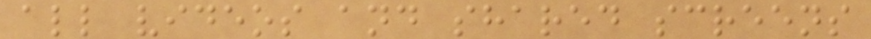all videos and shared screens
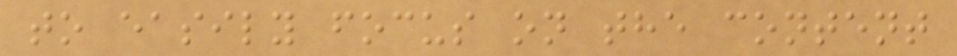to easily focus on the content
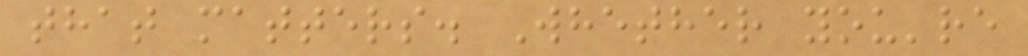that matters. Whether you're
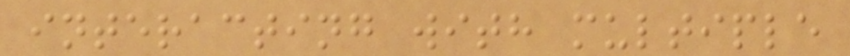interacting with multiple
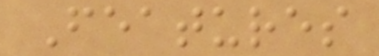Features
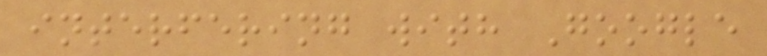interfering with Google
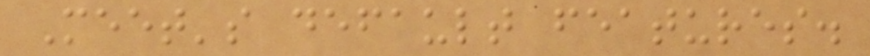Meet's default features.
